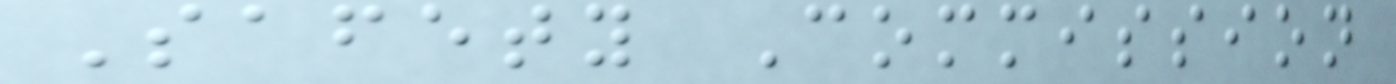Safety Commission
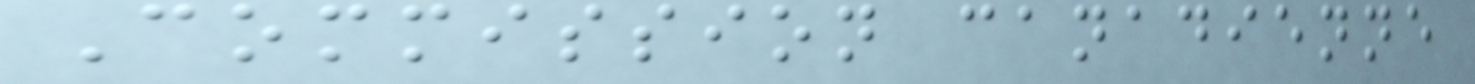Commission canadienne
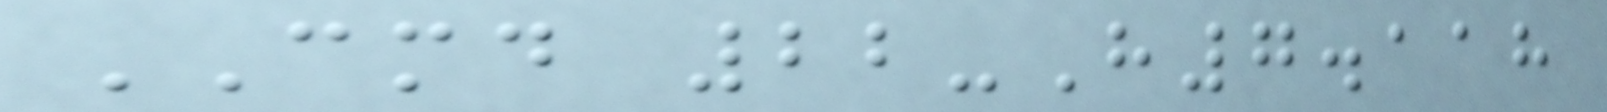CMD 22-H7.118
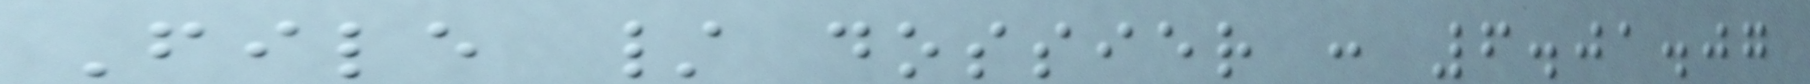File / dossier : 6.01.07
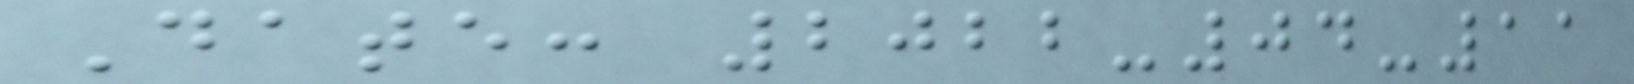Date: 2022-04-11
